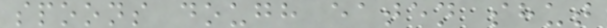spoons dough eaten shut
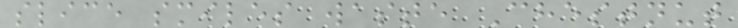slice smiles waste Chestnut
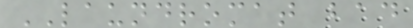LAUNDROMAT bad
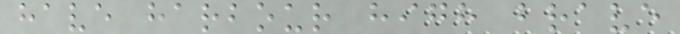have harbour high brave
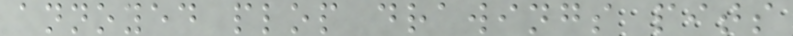annoyed plop drawings pits
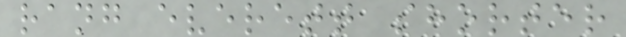rang everett shorter
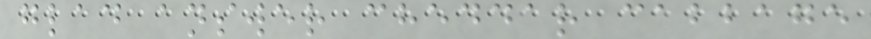glad answer cheddar cabbage
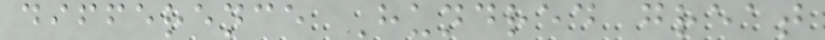difference Hundred great
